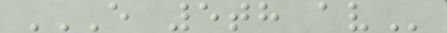E 5TH AV
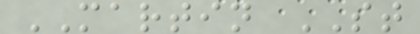MARTIN ST
